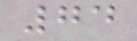74
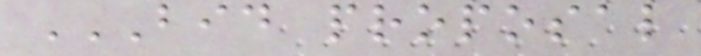BID PROPOSAL
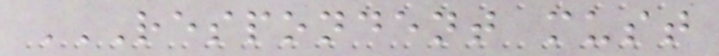RESPONDENT MUST
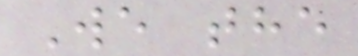We the
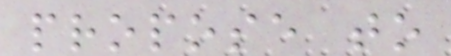propose to
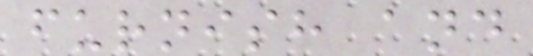furnish and
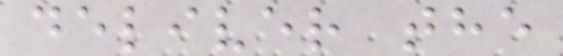deliver the
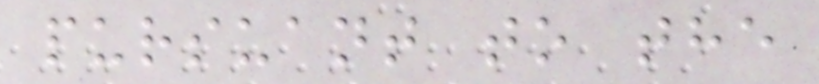pursuant to the
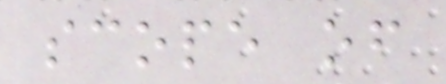scope of
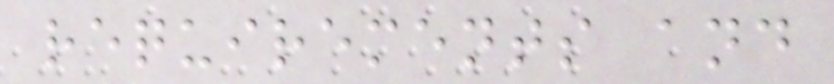requirements and
